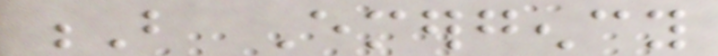B Emergency
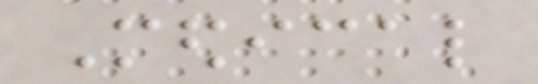Medical
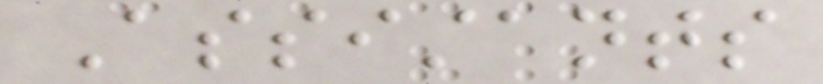Assistants
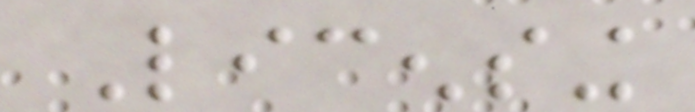Licensing
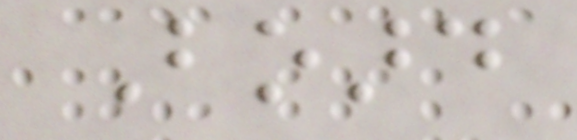Board
